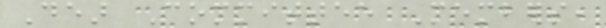Dear Committee Members,
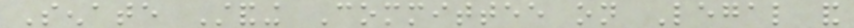Senate Standing Committee on Legal and
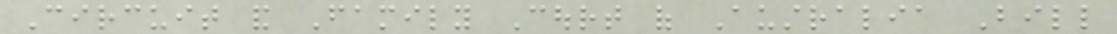Circuit and Family Court of Australia Bill
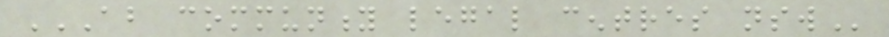ABOUT COMMUNITY LEGAL CENTRES NSW
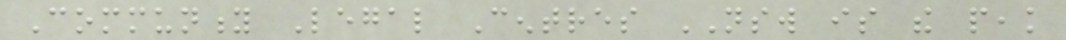Community Legal Centres NSW is the peak
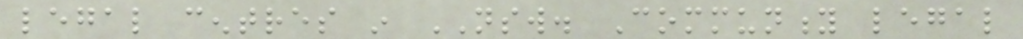legal centres in NSW. Community legal
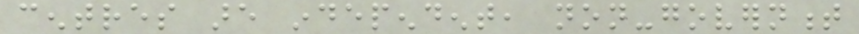centres are independent, non-government
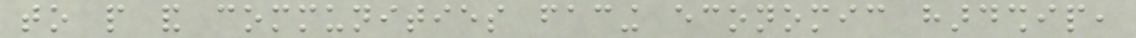to people and communities facing economic hardship,
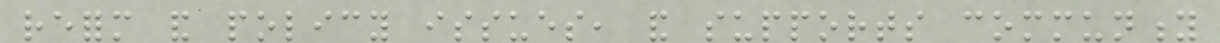reform and policy issues, and supports community
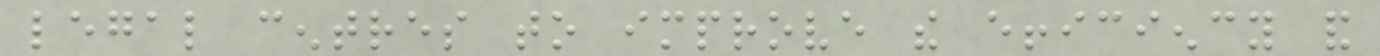legal centres to improve the efficiency and
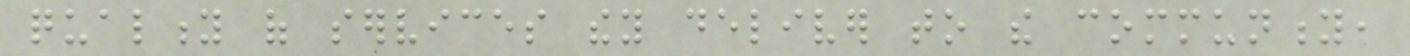quality of services they deliver to the community,
